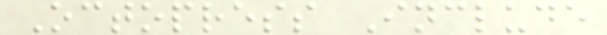Octopress Include
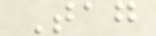Tag
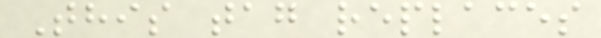This tag replaces
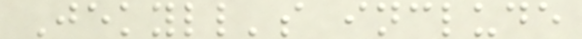Jekyll's include
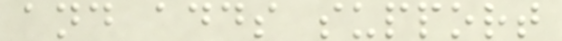and adds support
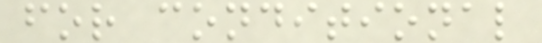for conditional
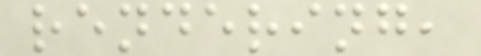rendering,
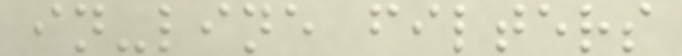in-line filters
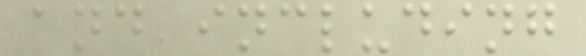and including
